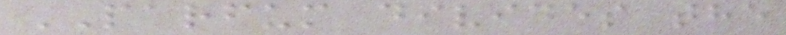PARFUM divides the
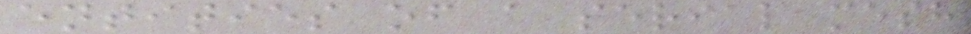entities of a serial mesh
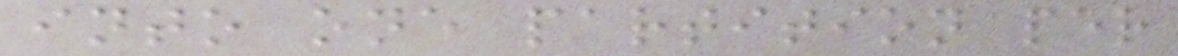into one partition per
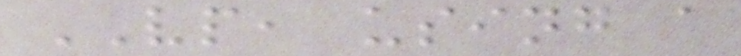VP, using a
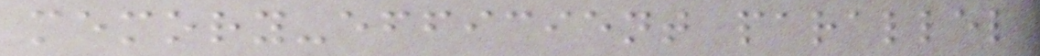memory-efficient parallel
